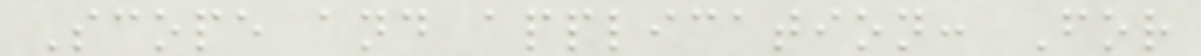Scope and application: For
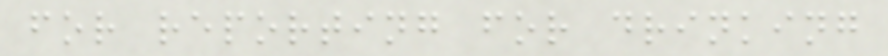for reporting for drinking
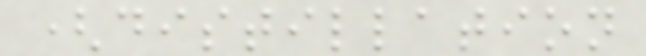(distillation
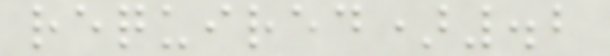required).2
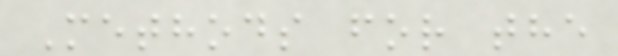Methods for the
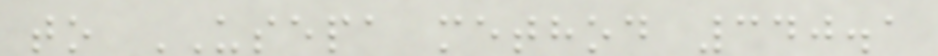to USEPA method 340.1
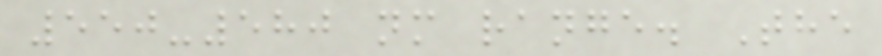550-580 nm range. The
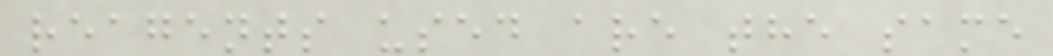reagents used are the same
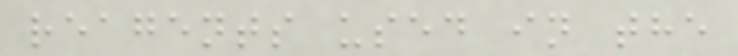reagents used in the
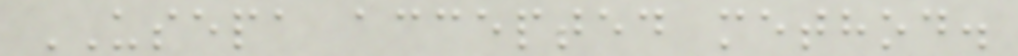USEPA accepted method.
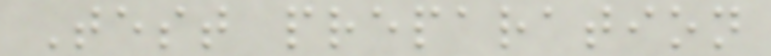Test preparation
